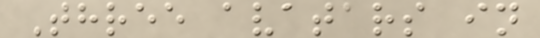Three avatars in
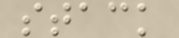stack
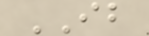IB
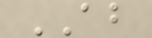AB
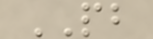PB
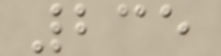235
